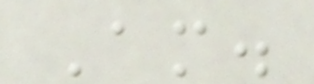Am.
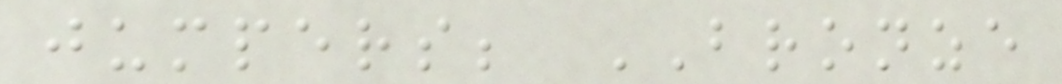jumpers; BRONZE
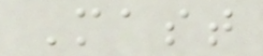Mast
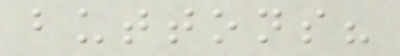buttons?
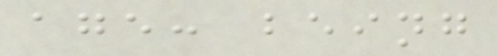age: being
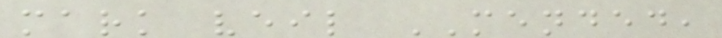mark veil MENDED,
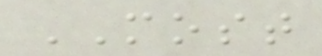MOST
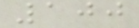100
